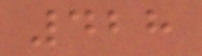428
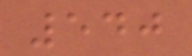540
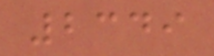2349
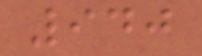940
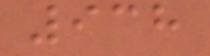938
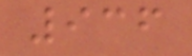936
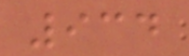934
